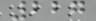227
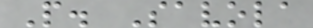P. Savola
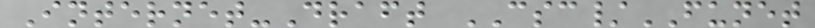Internet-Draft CSC/FUNET
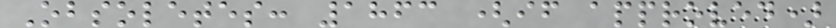Obsoletes: 1863 (if approved)
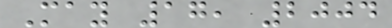May 17, 2004
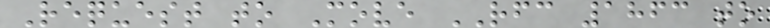Request to Move RFC 1863 to
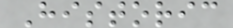Historic
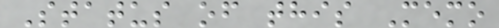Status of this Memo
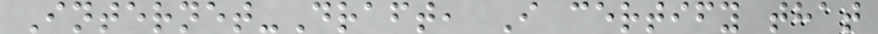Internet-Draft, I certify that
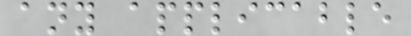any applicable
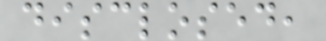disclosed,
